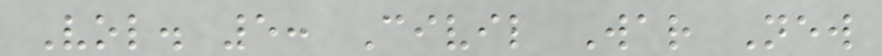Vol. 5: Civil War New
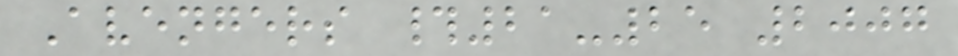Avengers #21-25 2007
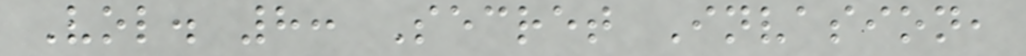Vol. 8: Secret Invasion,
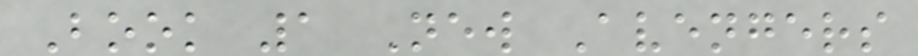Book 1 New Avengers
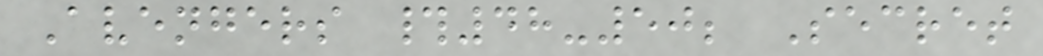Avengers #48-50; Secret
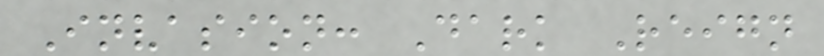Invasion: Dark Reign
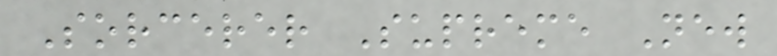Sorcerer Supreme New
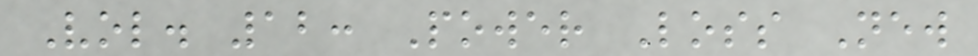Vol. 12: Power Loss New
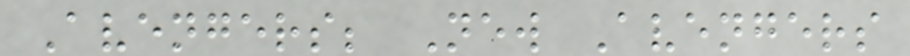Avengers; New Avengers
